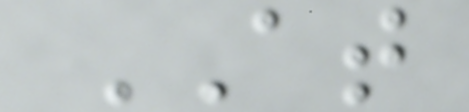AT
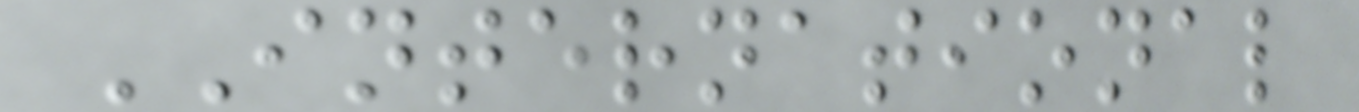INTERNATIONAL
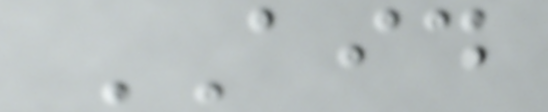AID
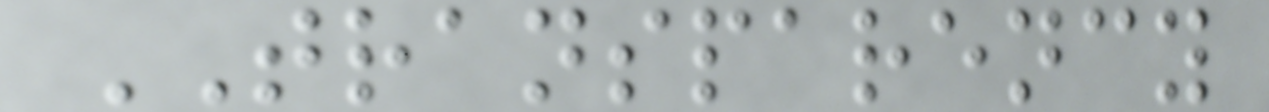TRANSPARENCY
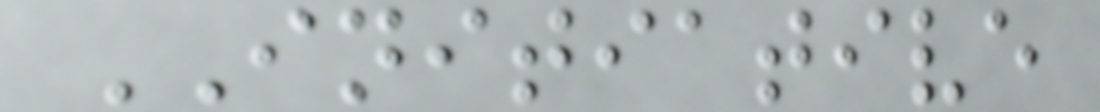INITIATIVE
